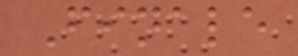Finale
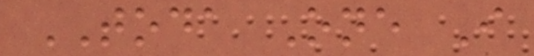TODA One I
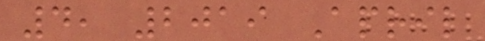4, 2019 April
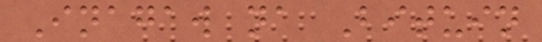Inagaw na Bituin
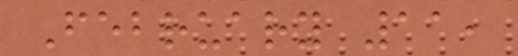February 11,
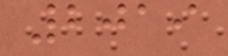2019
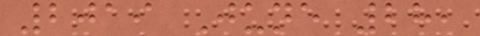2019 June 28,
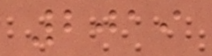2019
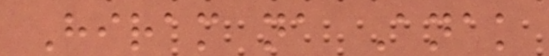Hiram na Anak
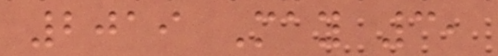2019 May 3,
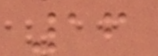16
